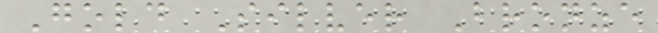Gold Silver Bronze
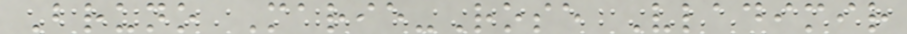Bruno Marie-Rose Vladimir
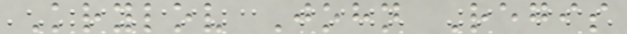Krylov John Regis
